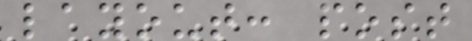layout: post
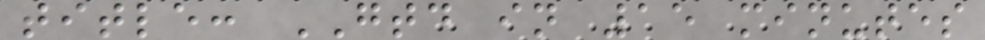title: GTD in 15 minutes
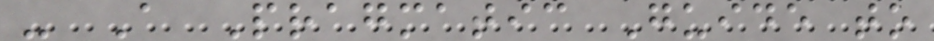- A Pragmatic Guide to
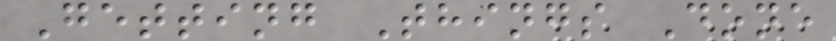Getting Things Done
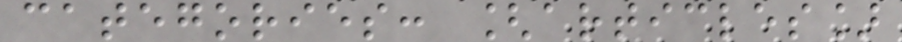categories: [articles]
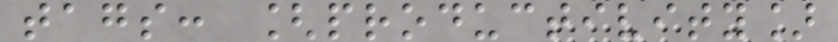tags: [productivity]
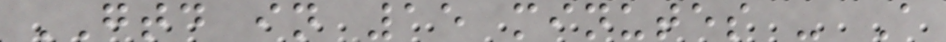GTD in 15 minutes - A
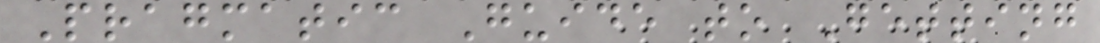Pragmatic Guide to Getting
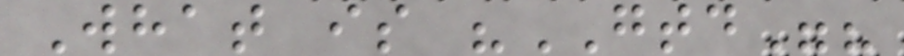What is "GTD"?
